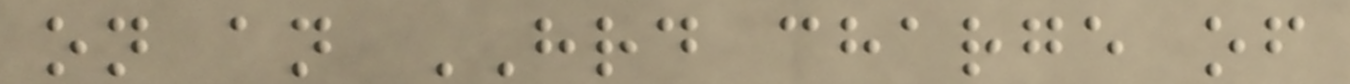on an HRD charge of
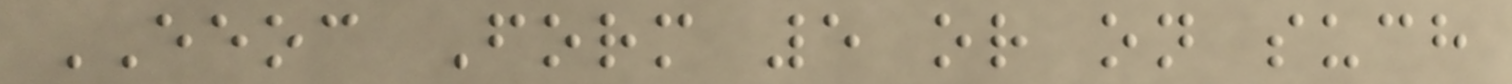EEOC Form 5 or on such
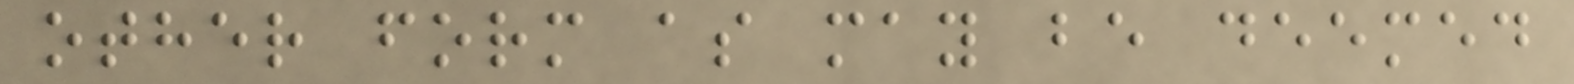other form as may be deemed
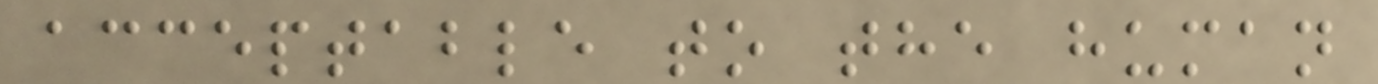acceptable to the human
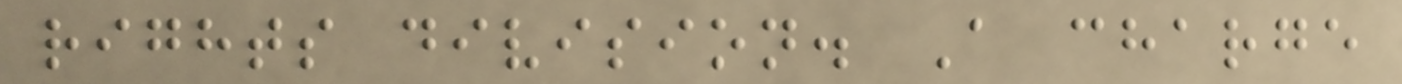rights division. A charge
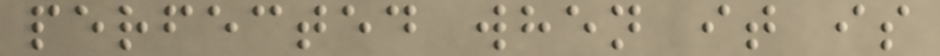perfected when it is
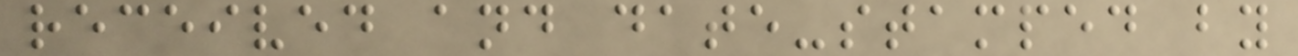received and date-stamped by
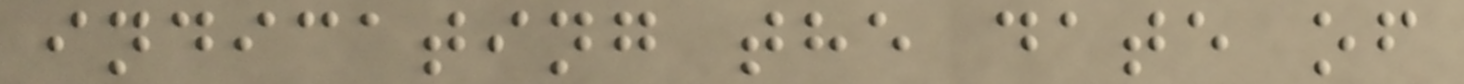indicating the date of
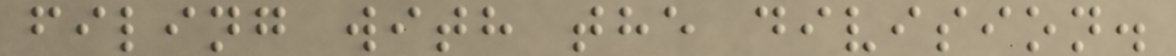filing with the division.
